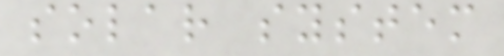solar system
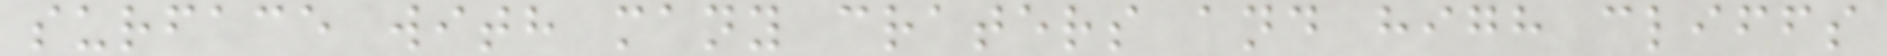surface with many craters and high cliffs
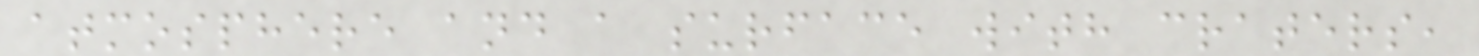atmosphere and a surface with craters,
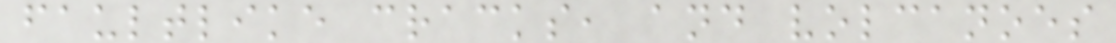faultlike cracks, and volcanoes
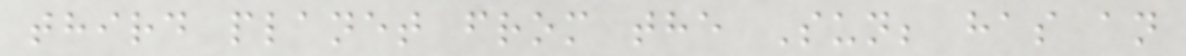third planet from the Sun; has an
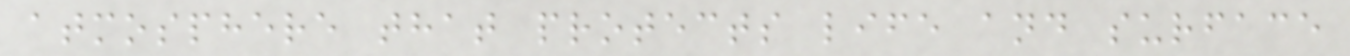atmosphere that protects life and surface
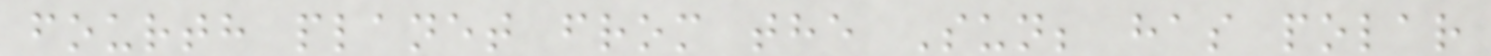fourth planet from the Sun; has polar
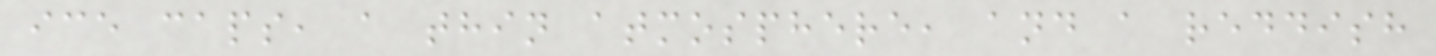ice caps, a thin atmosphere, and a reddish
